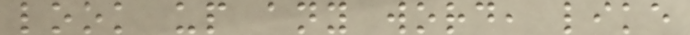look up any word, like
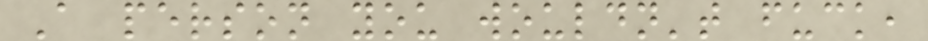A person you wouldn't fuck,
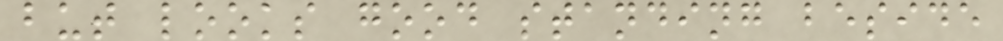but looks good standing beside
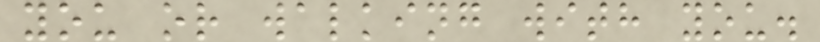you or walking with you.
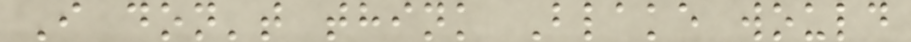I don't think Blake would
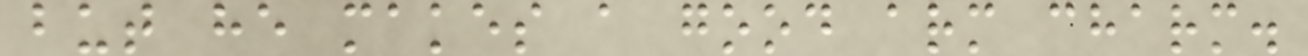but he makes a good arm charm.
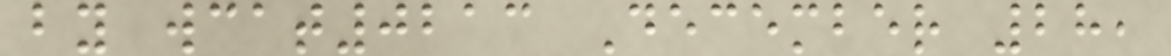by wcat0213 December 28,
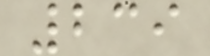239
